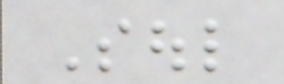Soul
